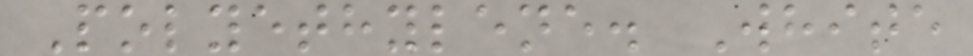Polyethylene. White
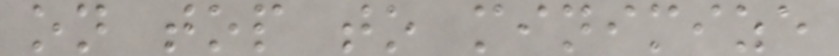on top to minimize
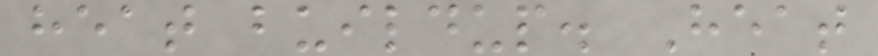heat buildup. Heat
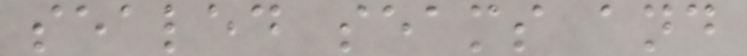sealed seams and
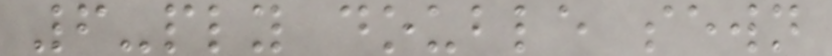6-ply double sewn
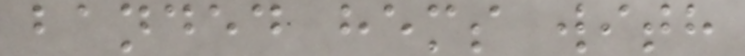banded hems with
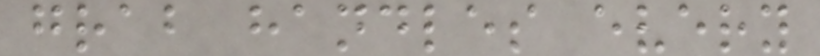grab handles every
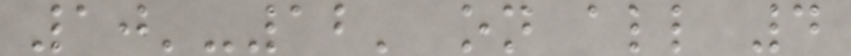10'-12' on all 4
